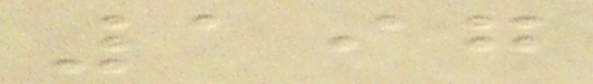197
